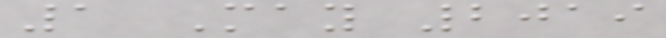1 May 2019
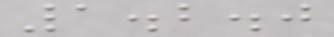1.2.0
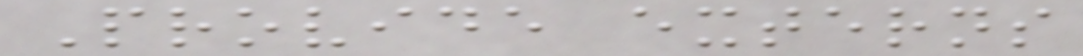Provide externs
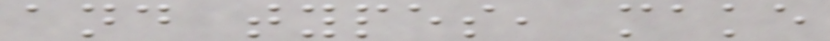and types, make
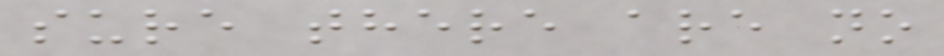sure there are no
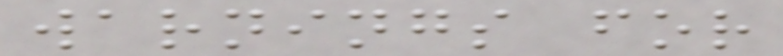warnings for
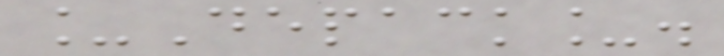_Depack_.
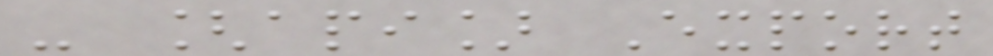- [api] Export
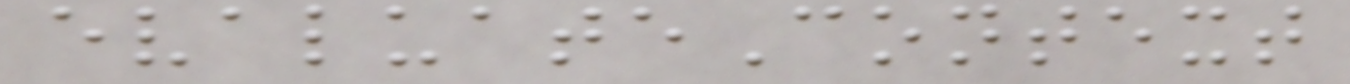evaluateContext
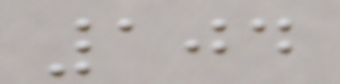104
